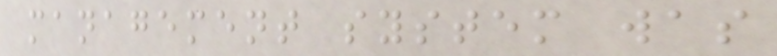management system was
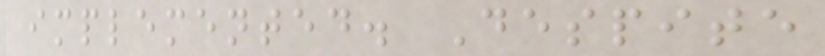implemented. Despite
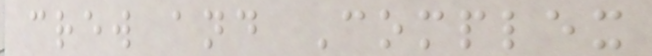crew and Complex
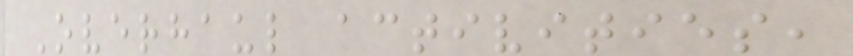Overhaul activities,
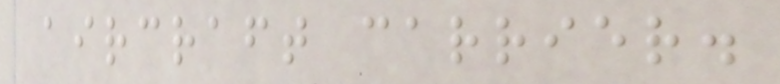aircraft carrier.
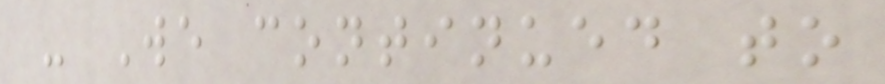- We continued to
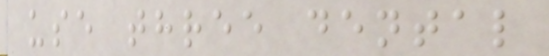use three dental
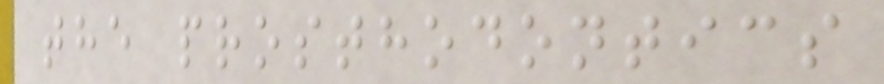the prosthodontics
